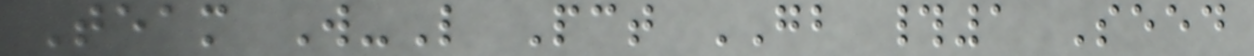Team W-L Pct GB #1 Seed
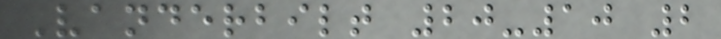Vanderbilt 20-10 2
